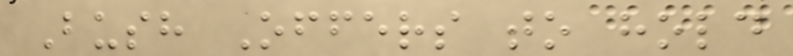Bush Offers to hold
